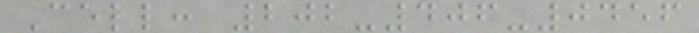Cell: 202-406-0456
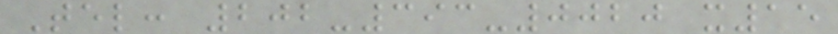Tel: 202-393-0020 x15
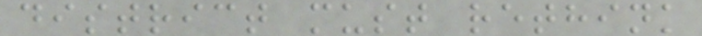district must rethink
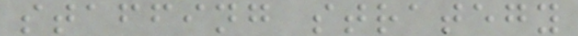staffing strategy
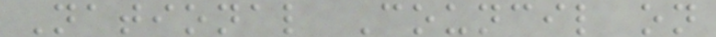National Council on
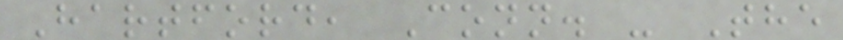Hartford, Conn. - The
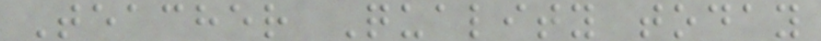Teacher Quality today
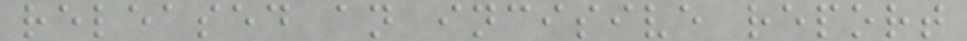released an incisive report
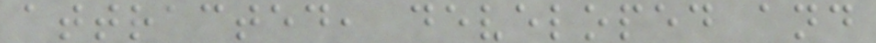attracted, developed and
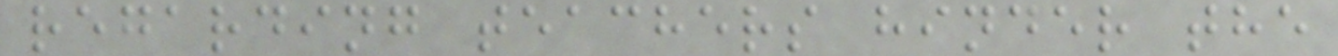regarding teachers hinder the
